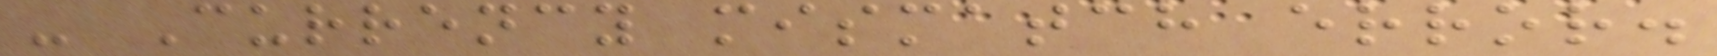- Currency mismatch error.
